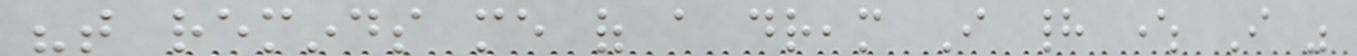"that reminds me of a dream I had where I was
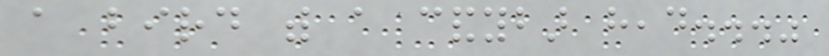a bird with a candybar head..."
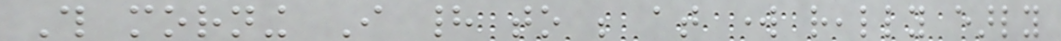This morning I had to be at work really early
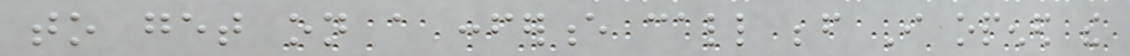to get on a conference call before I opened the
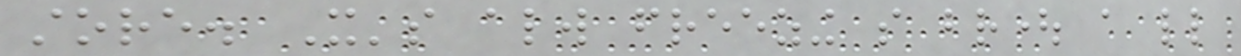store. It's always freezing so brought a little
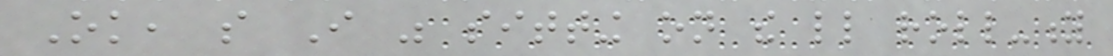Ok, so I was sitting on the little roll-y
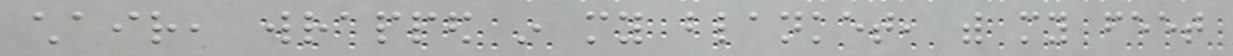chair, wrapped in my blanket, with my feet
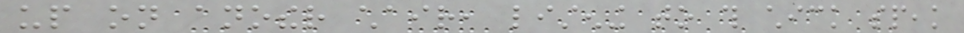up on another chair, listening to this chick speak
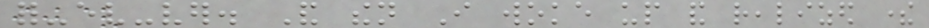for-ev-ver. And then I woke up and realized there
